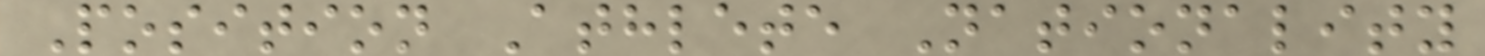Position Athlete Nationality
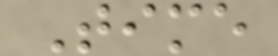Time
